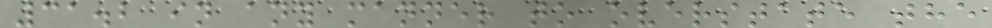31.2 in any manner to overstate the
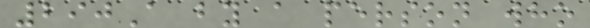290A by a person who
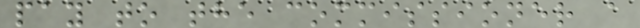pay to the commissioner a
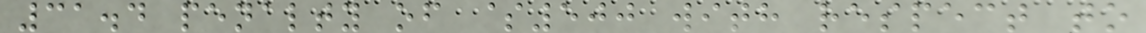31.4 penalty of $500 with respect to
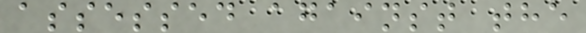assessed against the
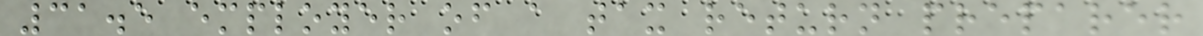31.5 employer of a tax return preparer
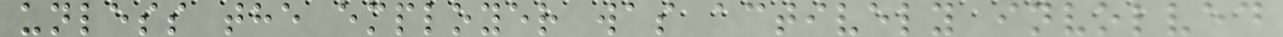unless the employer was actively involved
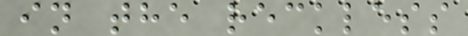in the reckless
